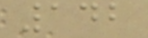142
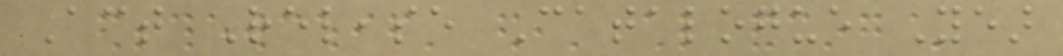Act Release Catalogue Year
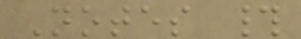Notes #
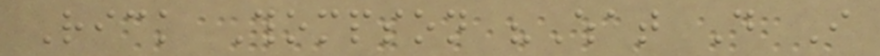Rick Thompson "What Do I
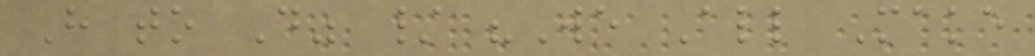Have to Do" / "We All Make
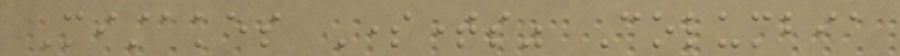Mistakes Sometimes" Columbia
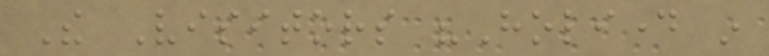The Visitors "Holiday in
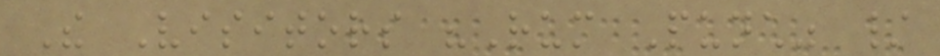The Visitors "Rum Punch" /
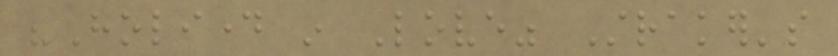"Holiday in Love" Straker's
